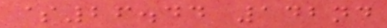$26.44 142nd
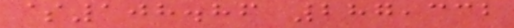$108.86 287,332
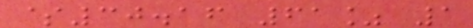$30.16 61% 1
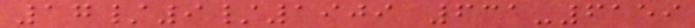17/9/1909 631-6159
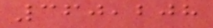360,208
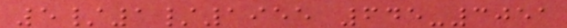5/1/1955 645-3051
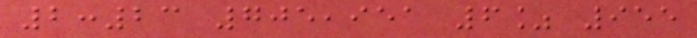2:23 705,951 6% 955
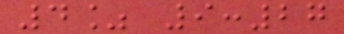4% 9:27
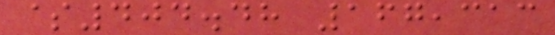$404.48 167,313
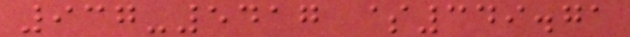937-5417 $349.71
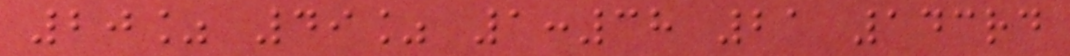20% 49% 1:38 21 143rd
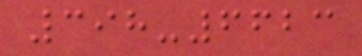398-6623
